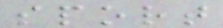sport
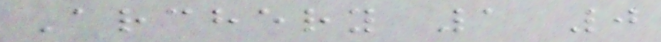Archery 1 0
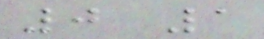0 1
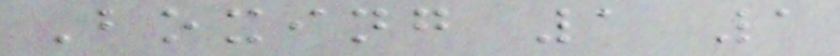Boxing 1 1
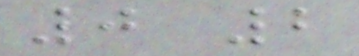0 2
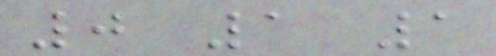0 1 1
